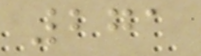271
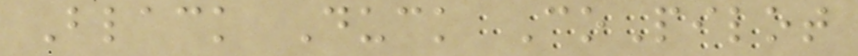Black Duck CoPilot
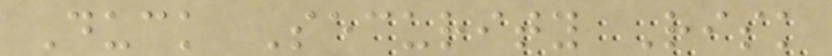Duck Security Risk
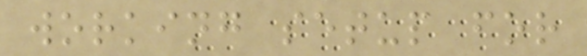working setup for
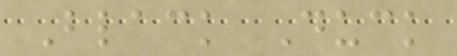Black Duck
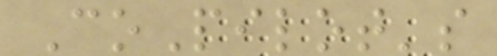CoPilot's
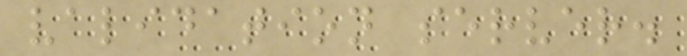validation server.
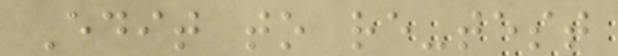Edit to re-test
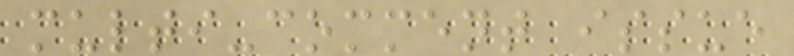multi-comment issue
